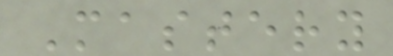Mastery
